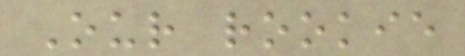Our rookie
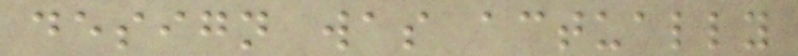design was actually
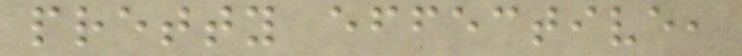pretty effective,
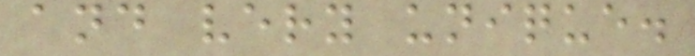and very unique.
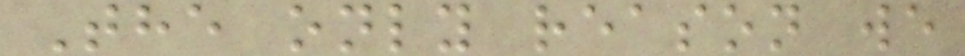The only reason we
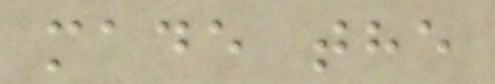made the
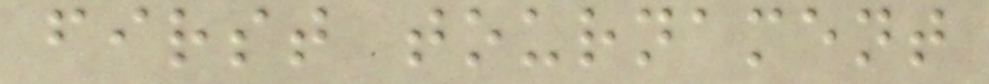first tournament
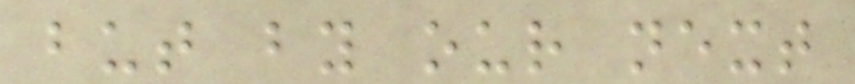but by our next
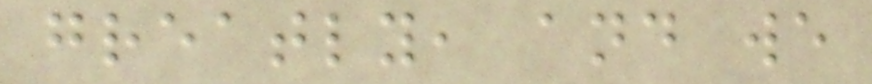greatly, and we
